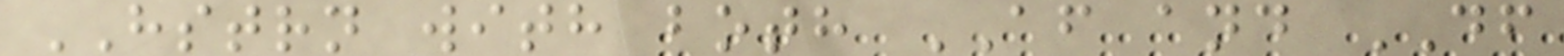HSTRN with both AF and DF
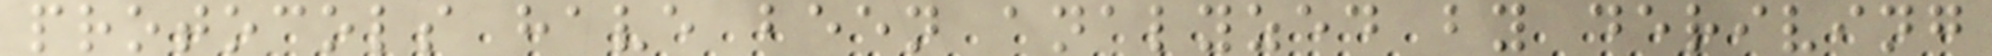protocols have been analyzed by deriving
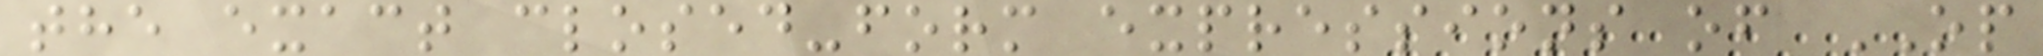the exact closed-form expressions of OP
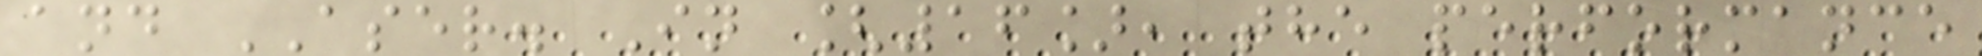and ASER. In [16], the performance
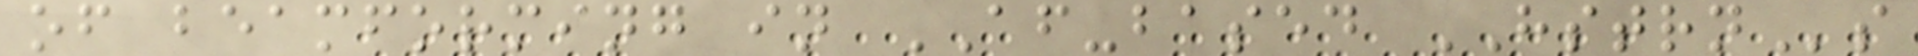of beamforming in AF-based HSTRNs
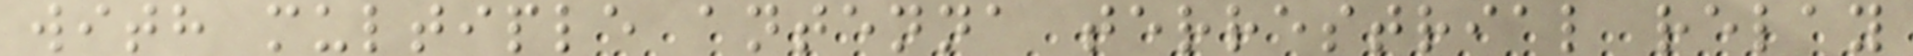with multiple antenna terrestrial relay
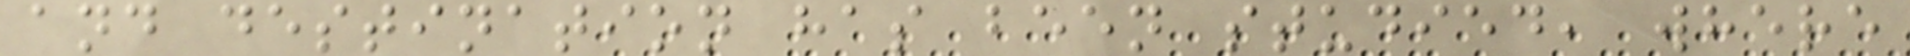and destination has been studied, where
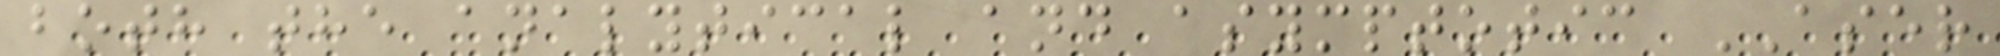both the analytical and asymptotic ASER
